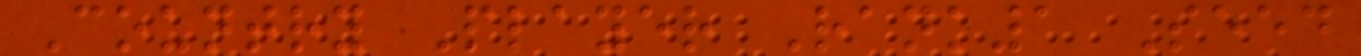Country Player Rank1 Seed
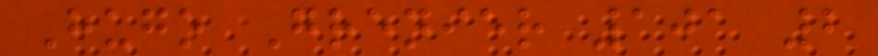Hugo Grenier 101 2
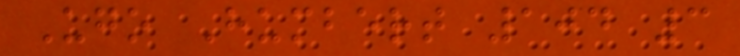Ugo Humbert 104 3
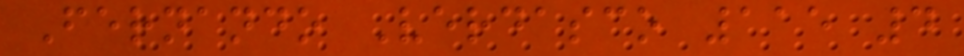Fernando Verdasco 115 4
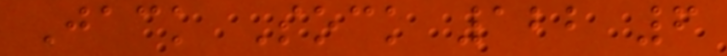Jack Sock 122 6
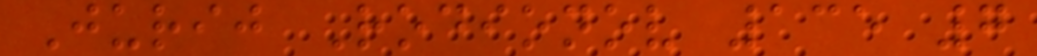Jurij Rodionov 135 7
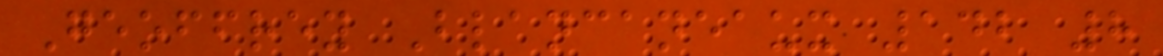Geoffrey Blancaneaux 142 8
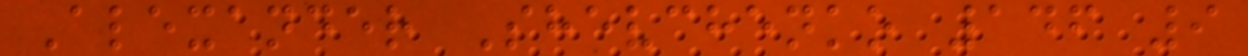Alexander Shevchenko 146 9
